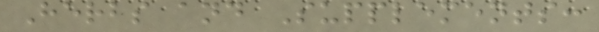Herbs and Supplements:
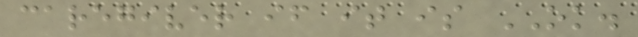caregiver if it is OK.
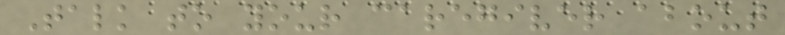Talk to your caregiver about
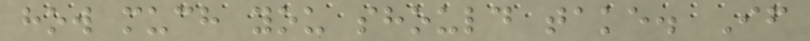how much you should take. If
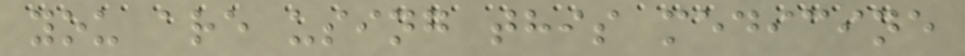you are using this medicine
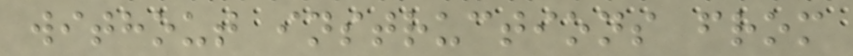without instructions from
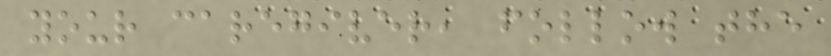your caregiver, follow the
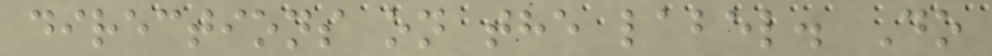directions on the label. Do
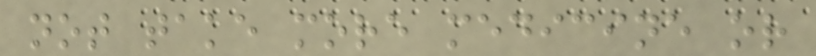not take more medicine or
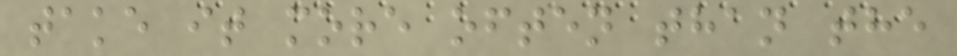take it more often than the
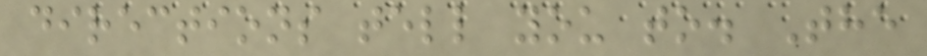directions tell you to. The
